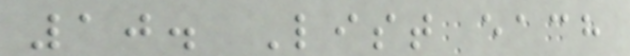10. List each
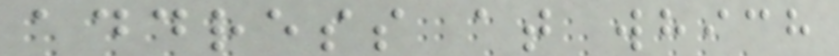address at which
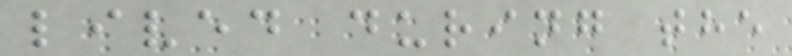lived during the
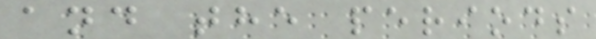and the periods
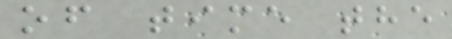of time the
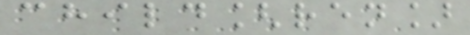child[ren]
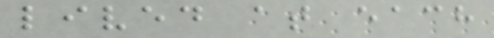lived at each
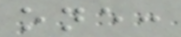one:
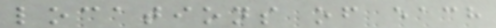locations of each
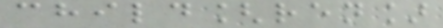child[ren]
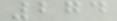274
